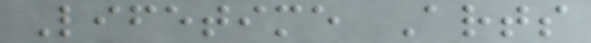Lifetime Arts
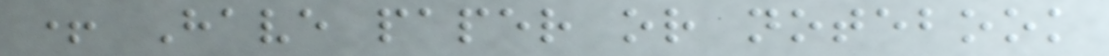+ Have paper or notebook
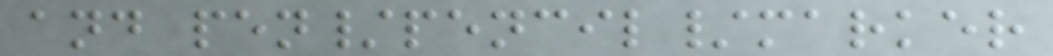and pen/pencil/marker
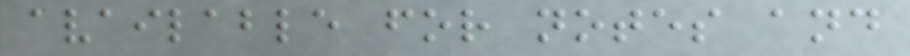available for notes and
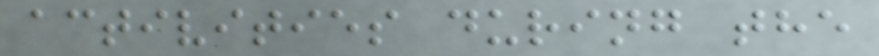activities during the
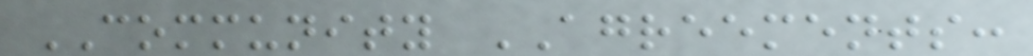COMMUNITY AGREEMENTS:
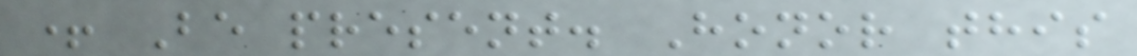+ Be present. Honor this
